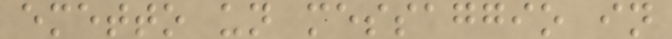emetto un messaggio in
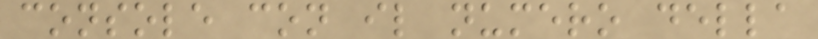console con il numero della
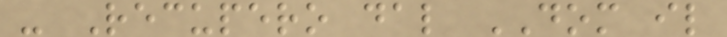- Recupero dal DOM il
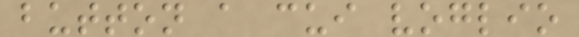button a cui voglio
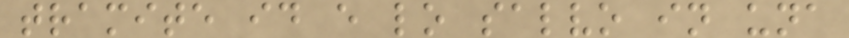tramite id e lo salvo in una
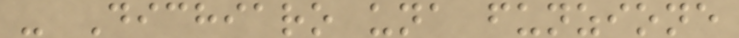- Dichiaro una funzione
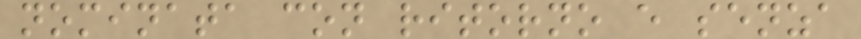nominata con ritorno e senza
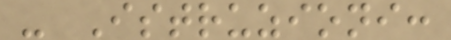- Istruzioni:
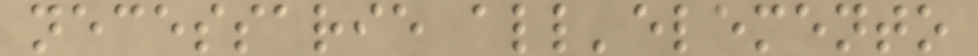necessarie all'elemento
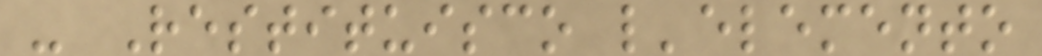- Restituisco l'elemento
